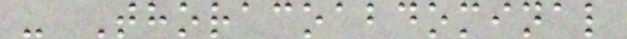- Thoracoabdominal
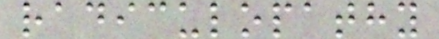radiculopathy
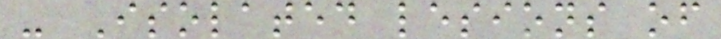- Isolated lesions of
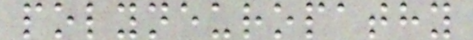polyneuropathy
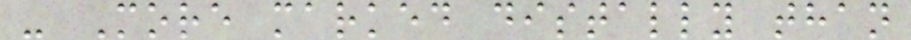- More marked distally than
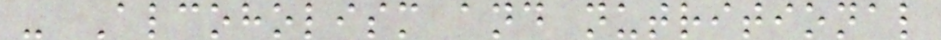- Alcoholism and nutritional
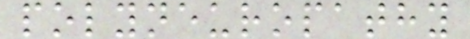polyneuropathy
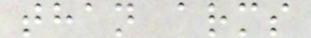than arms
